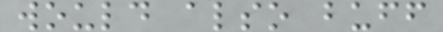would also buff
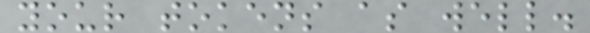your tokens as well.
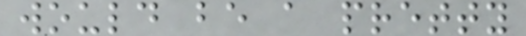would be a pretty
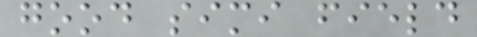good simi field
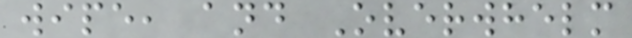wipe, and Overwhelm
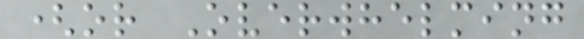(or Overwhelming
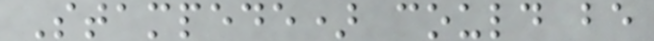Stampede) could be
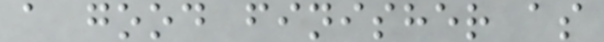a good finisher as
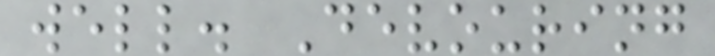well. Devouring
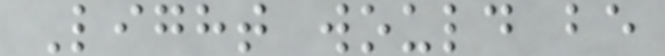Light would be
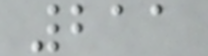211
